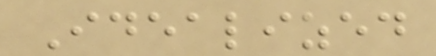Idealized
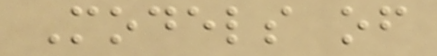Models of
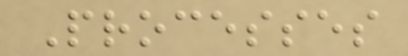Processes
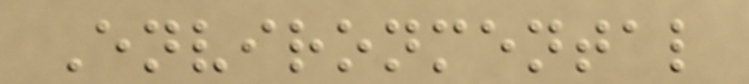Environmental
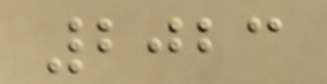2023
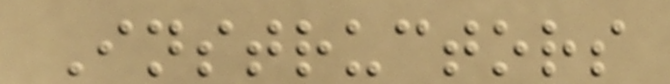Instructors
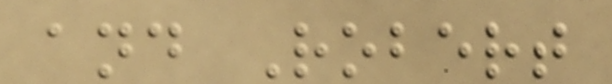and Robert
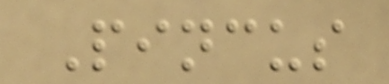Pincus
